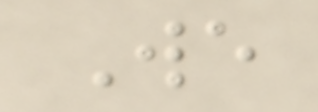We
